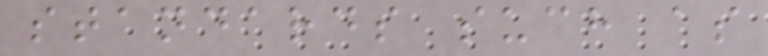standards such as
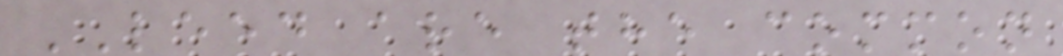LEED are the common
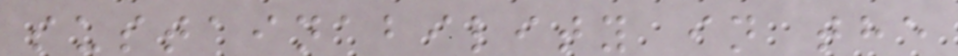sustainability in the
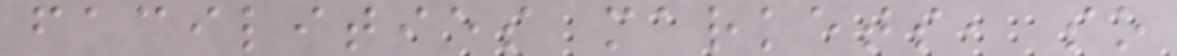facilities markets, so
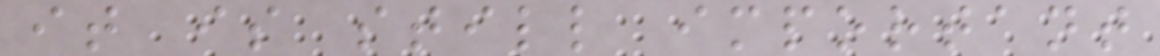it is still important
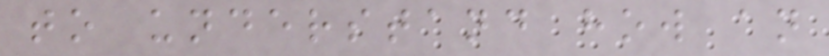to understand how an
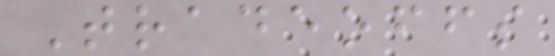Tradeoffs
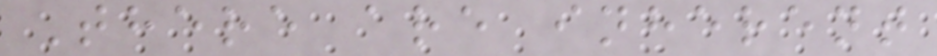There are inherent
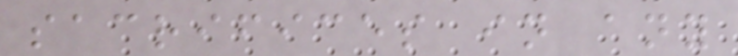sacrifices in any
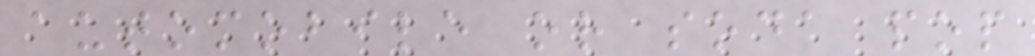automobile or soda pop
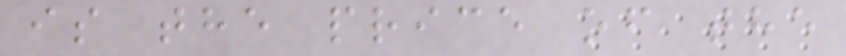is the price of the
